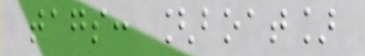tags: [boat]
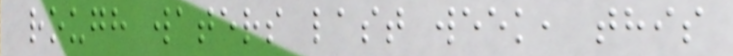rough waters last week, this
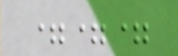===
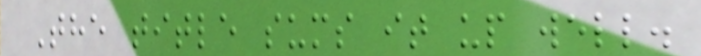The title sums it up well.
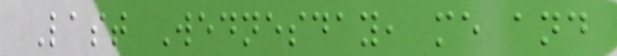Last Wednesday, me and
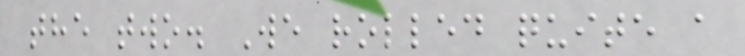the two. We rolled quite a
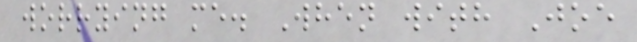worrying me. When with Joe
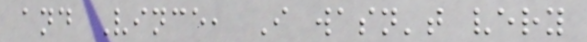and Vince, I wasn't very
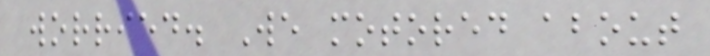worried. We motored about
